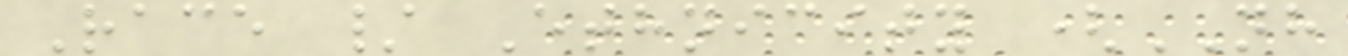Race / Ethnicity (NH
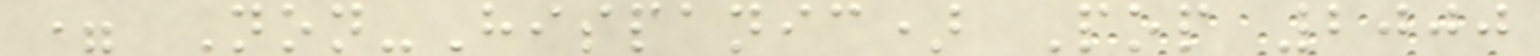= Non-Hispanic) Pop 2000
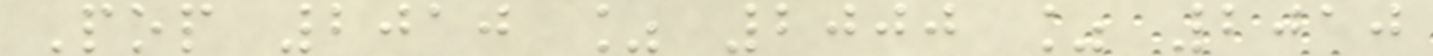Pop 2010 % 2000 % 2010
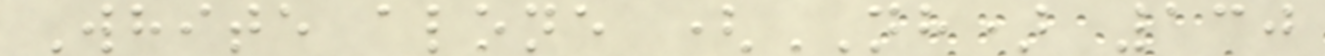White alone (NH) 130
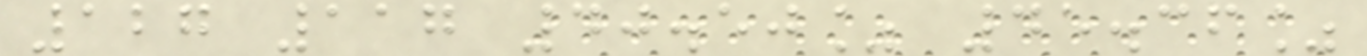127 117 40.50% 45.36%
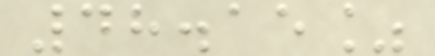48.15%
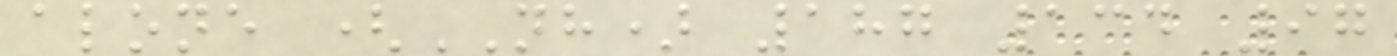alone (NH) 187 134 97
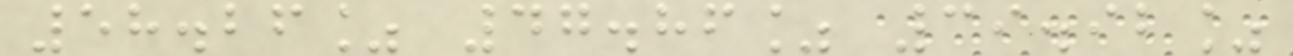58.26% 47.86% 39.92%
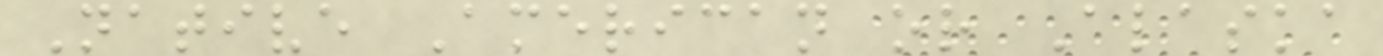Native American or Alaska
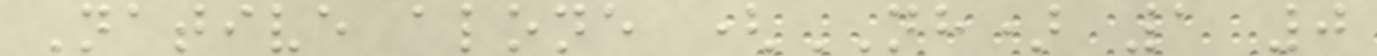Native alone (NH) 1 0
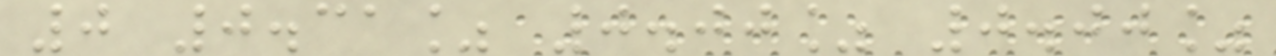0 0.31% 0.00% 0.00%
